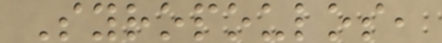Syropoulos,
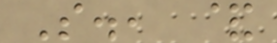S., &
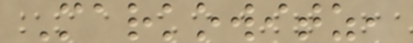Markowitz,
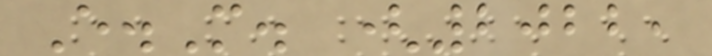E.M. (2022,
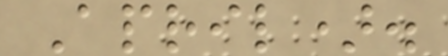April).
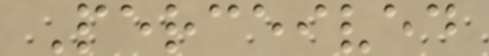Perceived
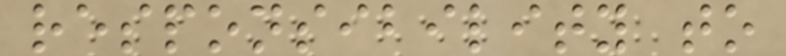responsibility to
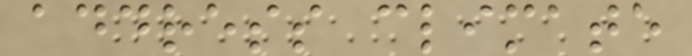address climate
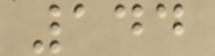144
